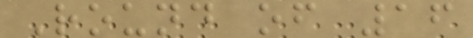Round of 16
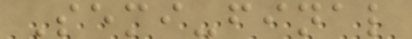Semi-final
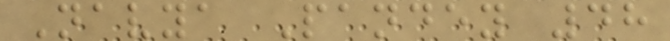Navya Pandey 48
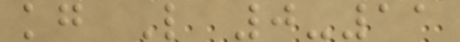kg L 0-11
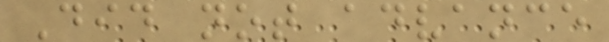Did not advance
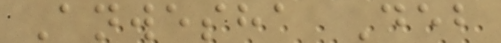Anwesha Deb
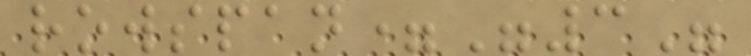rowspan="3"
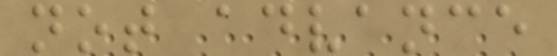not advance
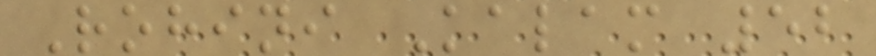Rohini Kalam 52
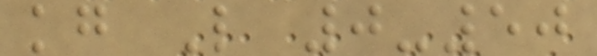kg L 0-50
